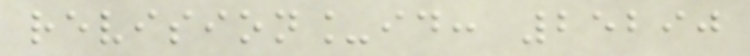revision_id: 25290
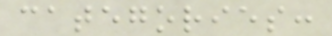categories:
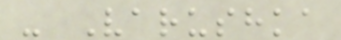- Varushka
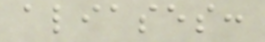aliases:
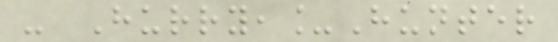- Hurry,_Hunter
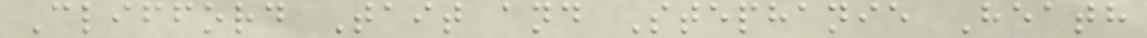Clifford Tait and Stephanie Heath
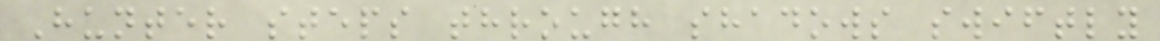Hunter steps through shadows swiftly
